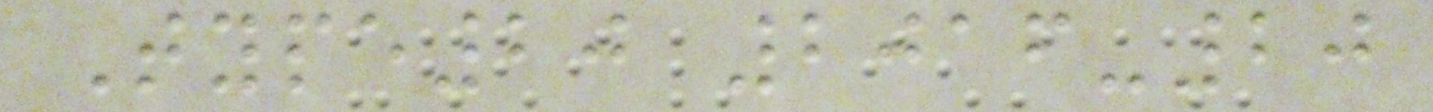Type20 2016-20
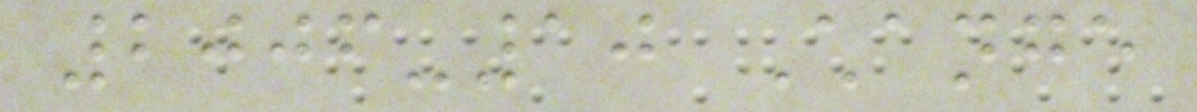2006-10 Change
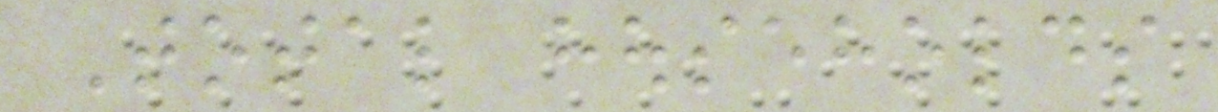Total households
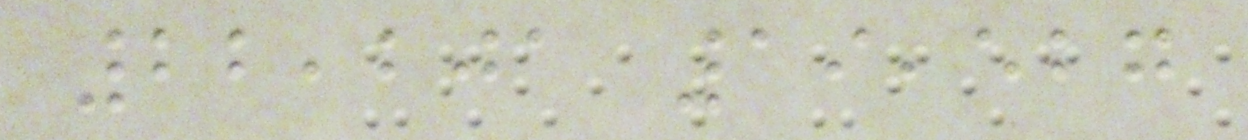22,201 19,527
